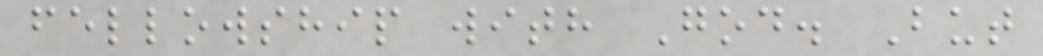fellowship with God. But
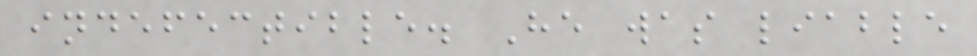indefectible. He was liable
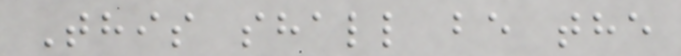This shall be the
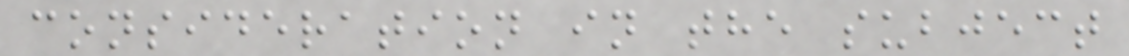consideration in the subject
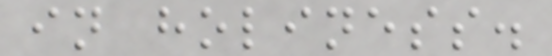in holiness.
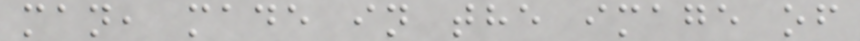man, made in the image of
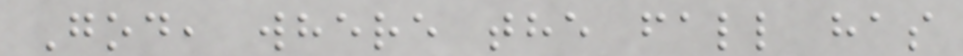God, where the fall has
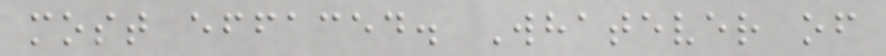most effaced. Whatever of
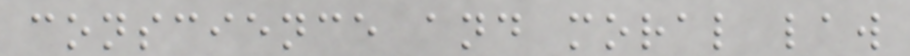conscience and moral law
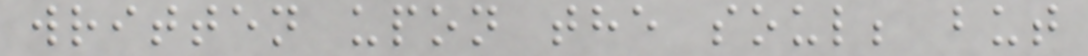written upon the soul; but
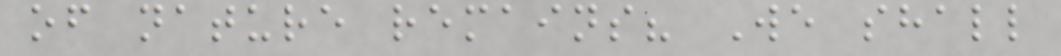of nature remains? We shall
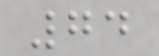74
